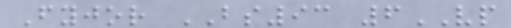Fyjor BS93 6VP
